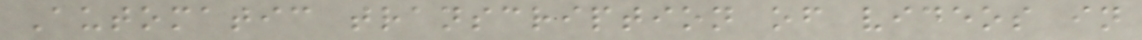Automatic transcription of videos in
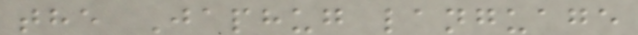the Japhug language
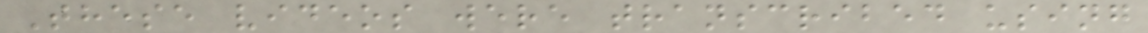These videos were transcribed using
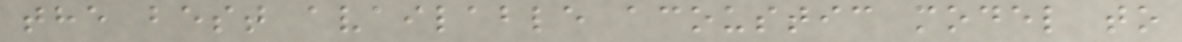the best available acoustic model to
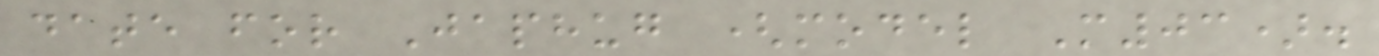date for Japhug (model M03).
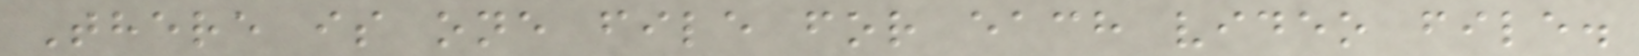There is one file for each video file.
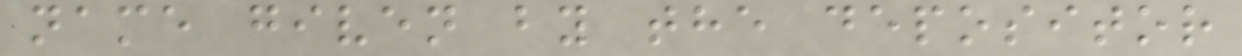name given by the depositor
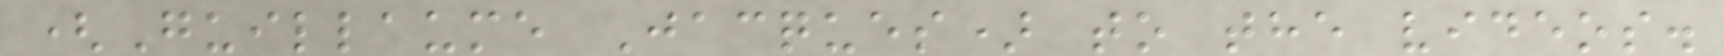(Guillaume Jacques) to the videos.
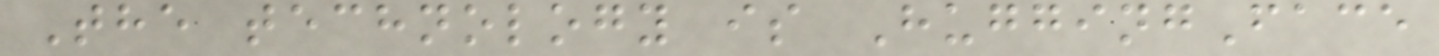The technology is HuggingFace
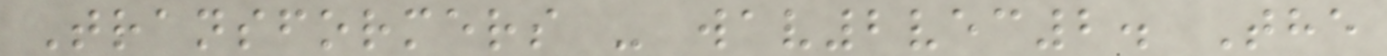Transformers - wav2vec2. The
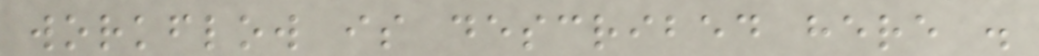workflow is described here .
